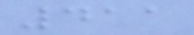411
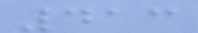413
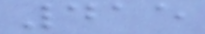415
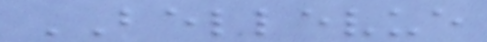BELLEVUE
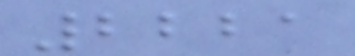2221
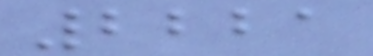2221
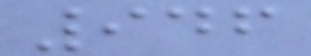946
